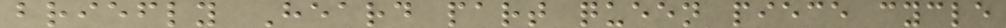briefly Heard part queen piece cycle
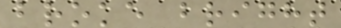broke bright
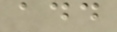add
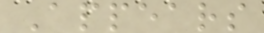Appears
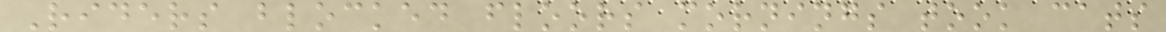Riders blocked floors mornings took cats
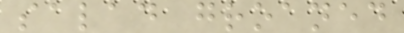salad groaned
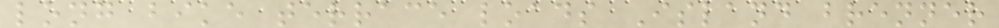long bike terrace loads Island brenner
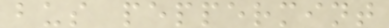bus peppermint
